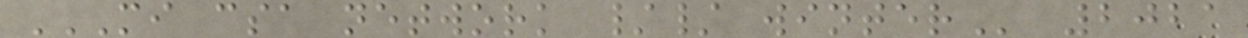MI CSA NETWORK // WINTER 2021
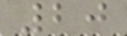20
